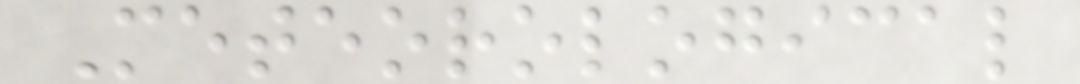Meteorological
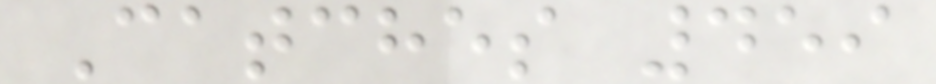Catches 459
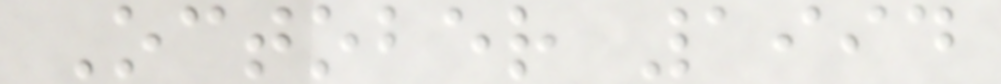October 1994
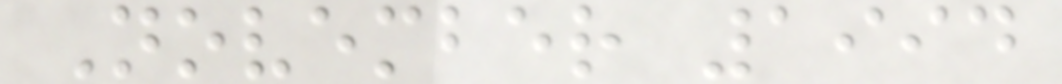November 1994
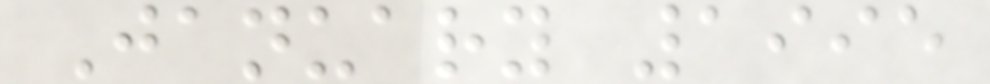January 1995
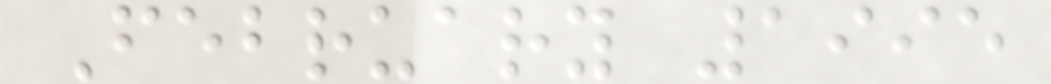February 1995
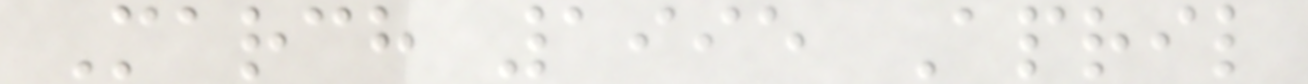March 1995 April
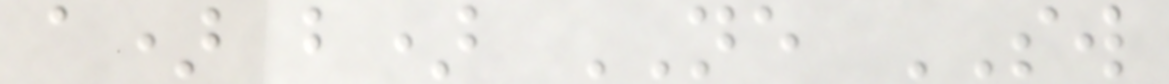a) b) NE SW
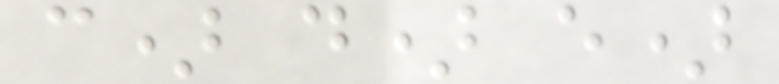c) d) e)
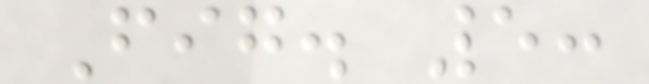Fig. 5:
